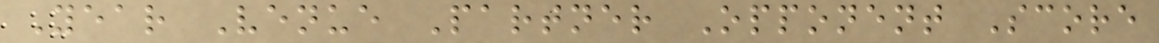Year Venue Partner Opponent Score
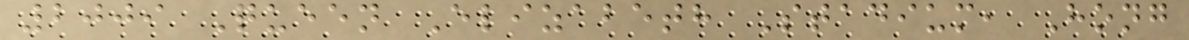2009 Queen Elizabeth Stadium, Hong
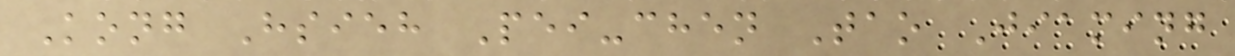Kong Hsieh Pei-chen Tao Jiaming
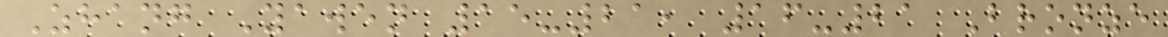Zhang Yawen 15-21, 16-21 Bronze
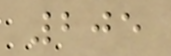205
